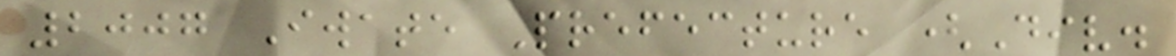2007 Iwate Prefecture (Div.
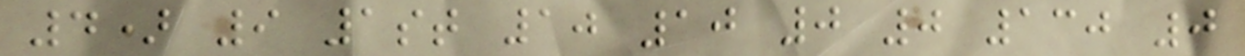4) 9 1st 10 10 0 0 130 0
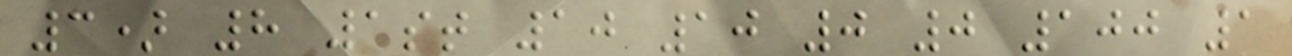3) 8 1st 10 10 0 0 100 1
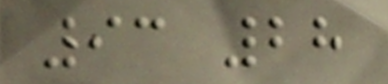93 28
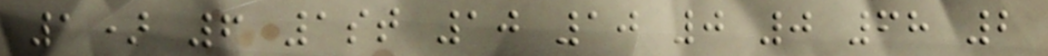1) 6 1st 10 10 0 0 68 2
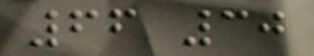66 30
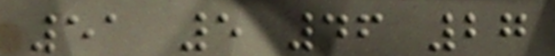51 5 46 27
